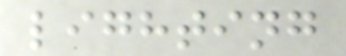lighting
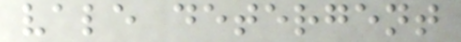vale detergent
